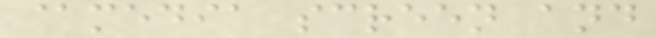@media screen and
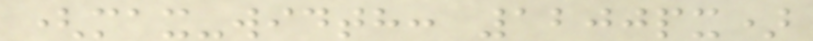(max-width: 1200px)
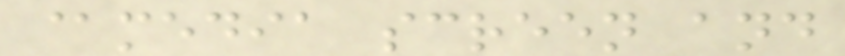@media screen and
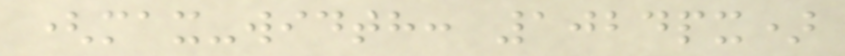(max-width: 1024px)
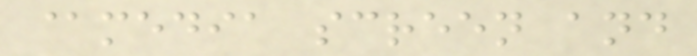@media screen and
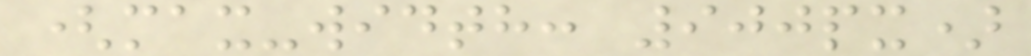(max-width: 900px)
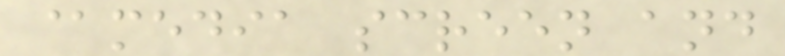@media screen and
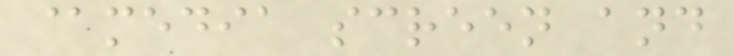@media screen and
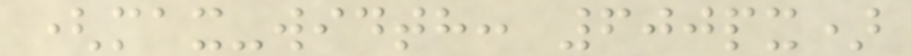(max-width: 600px)
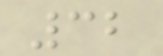32
